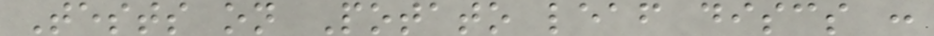Tests on Potato leaf discs :
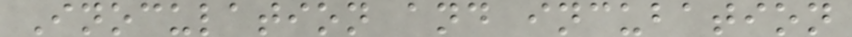Inoculation and incubation
